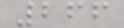266
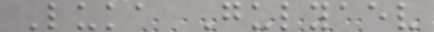Luka Gulyaev
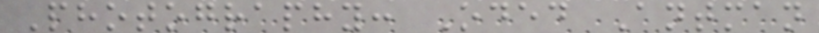Photography: Oded Antman
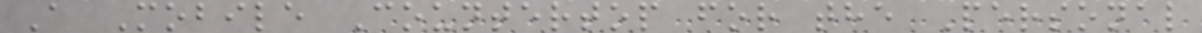A Mobile Countertop for the Personal
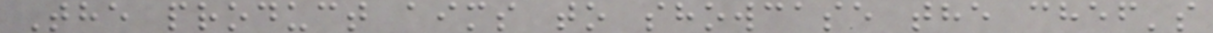The product aims to showcase the chef's
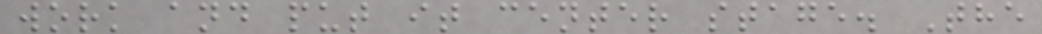work and put it center stage. The
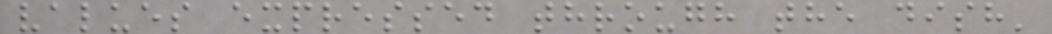values expressed through the dish'
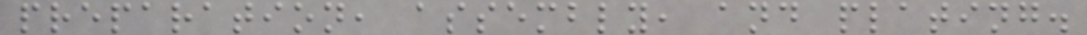preparation, assembly, and plating.
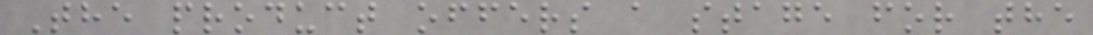The product offers a stage for the
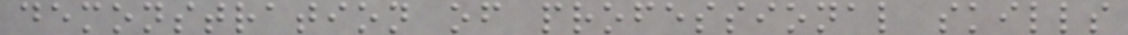demonstration of professional skills
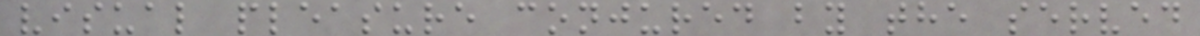visual pleasure conjured by the served
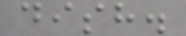dish.
